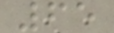65
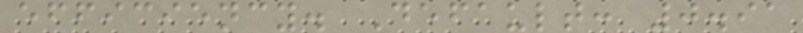efficiency. Default: 0.91
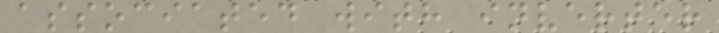associated with inverter
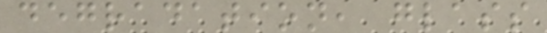degradation, glass
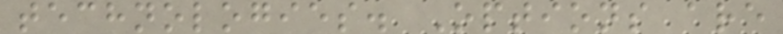technologies. Options are
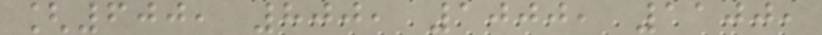[600, 800, 1000, 1100,
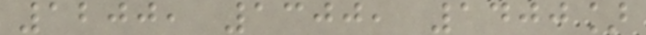1200, 1300, 1400]
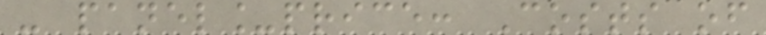- panel_price: Costs of
